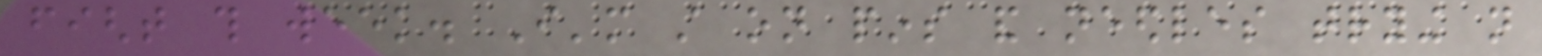fight this week. I'm still on pins and needles trying not
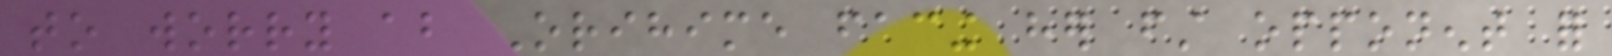to worry about Orihime facing her first opponent for
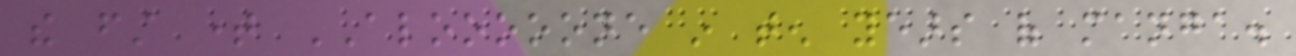the first time ALOOOOONE in ten years of manga.
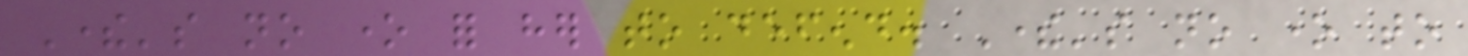There's no one for her to defend. There's no one to
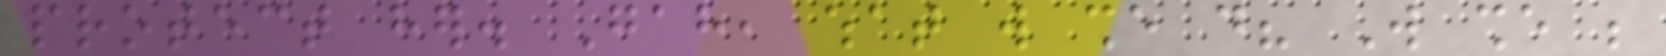protect her. Gah, what will she do? Will she be
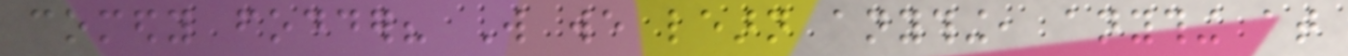comedy fodder? Will we learn anything, anything at
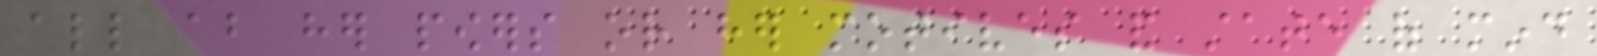all about her powers or her motives and state of mind
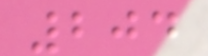204
